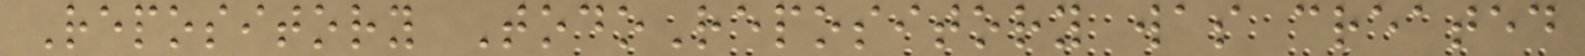Repository TodoRepository was created
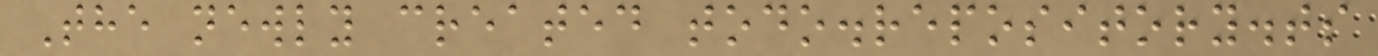The newly created todo.repository.ts
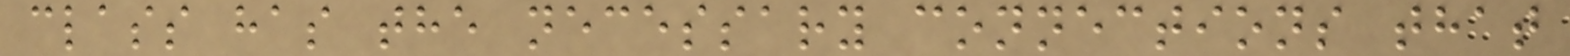class has the necessary connections that
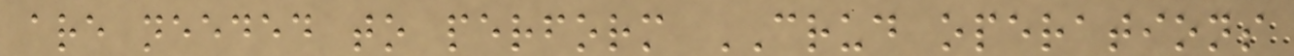are needed to perform CRUD operations
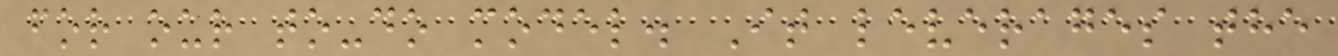for our to-do model. It leverages the
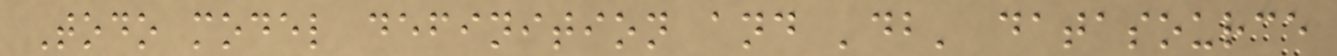Todo model definition and 'db' datasource
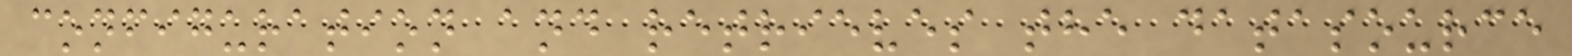configuration and retrieves the datasource
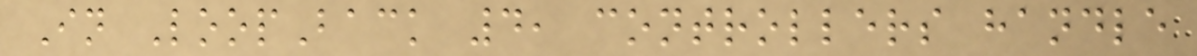In LoopBack 4, controllers handle
